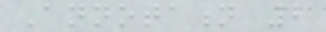Annotation 2
